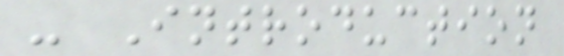- Introduction
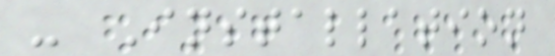- Installation
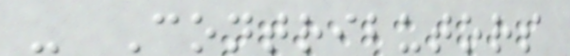- Contributors
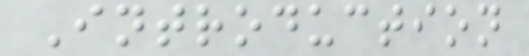Introduction
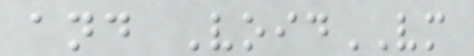and VoidVM
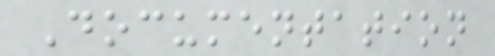Documentation
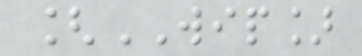[WIP]
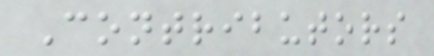Contributors
